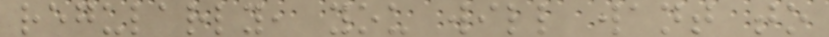regularly, you will want to
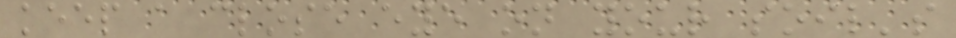keep a close eye on your soil's
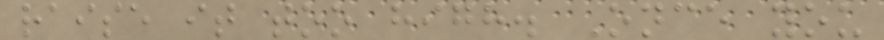raise it too high. Once you
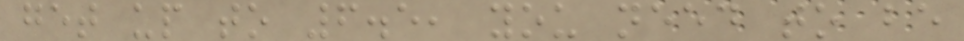get up to 6.5, you need to be
